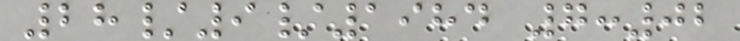28/9/1984 7:02
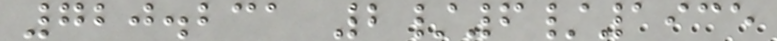720.231 2/6/1935
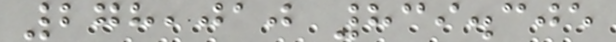278,010 839.305
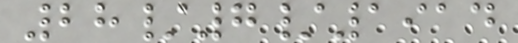28/7/1914
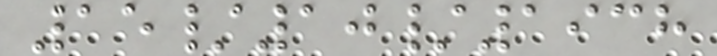15/10/1938
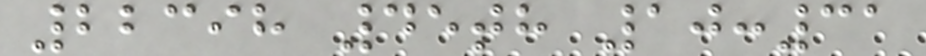22398 45th 10:31
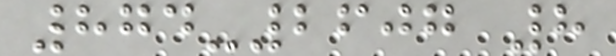874-2607 8
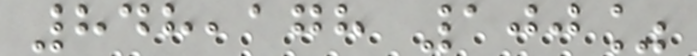848,178 100%
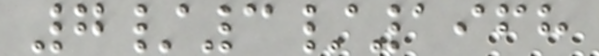7/3/1968
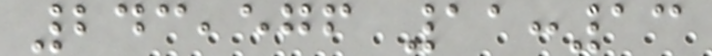243,576 11:13
